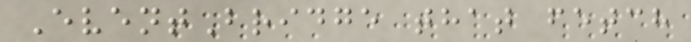EventBridge that fetch
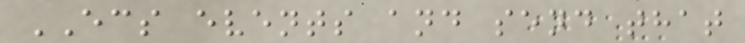ECS events and send that
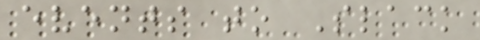events to Slack
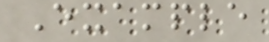Example
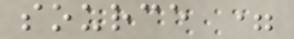source =
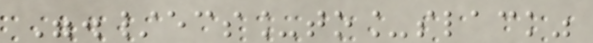"./ecs_to_slack"
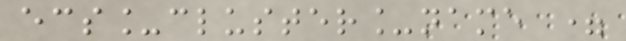ecs_cluster_name =
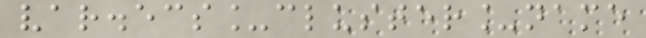var.ecs_cluster_name
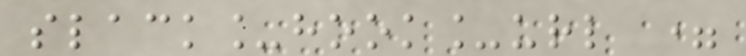slack_hook_url =
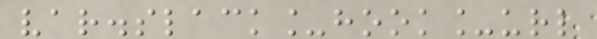var.slack_hook_url
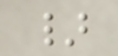}
